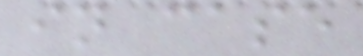in case
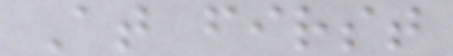At first
